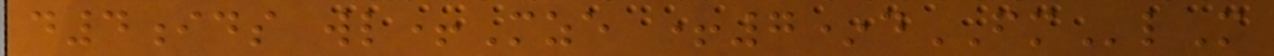d4ids wl+Mze +7*dFMlM
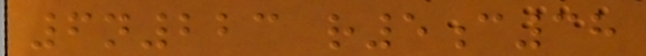6n223 r5c38
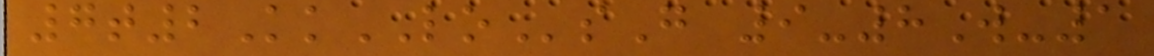7t2KkLOsG 9-8W-1
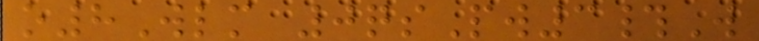o8Wlm 0qsPw3#W
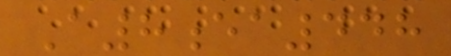A8ea448
